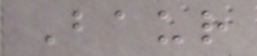Baur
